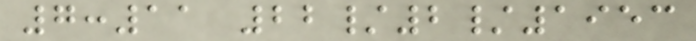7:11 22/2/1953
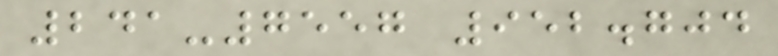241-7557 952.704
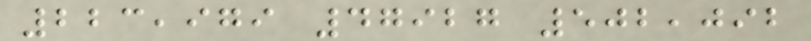223,979 47927 502,092
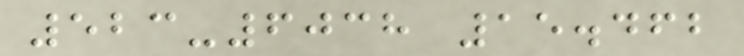523-6038 15.462
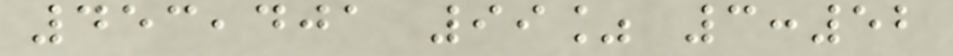453,401 99% 3:52
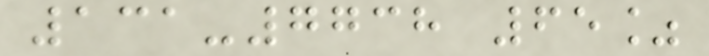131-7738 65%
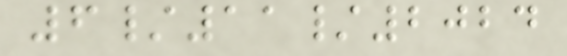6/11/2024
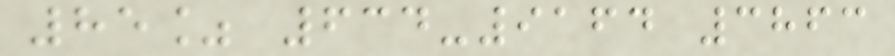85% 634-9164 3863
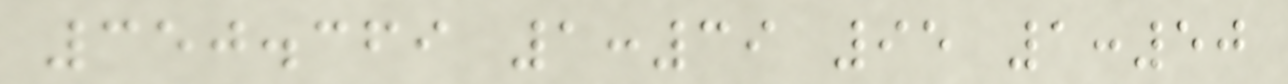350.369 1:39 95 1:50
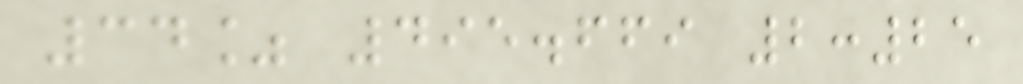34% 495.669 2:25
